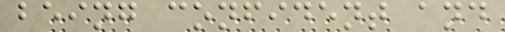being confident and
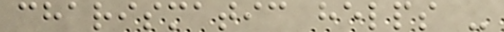charismatic helps -
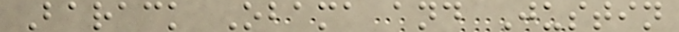Barack Obama and Justin
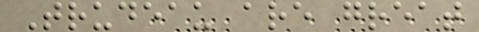Trudeau are great
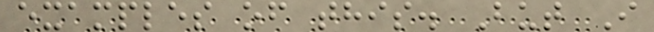examples of this. But I
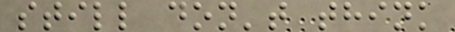still don't think
